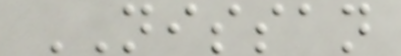NISSAN
